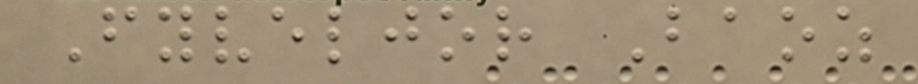Fyveljor Baoz
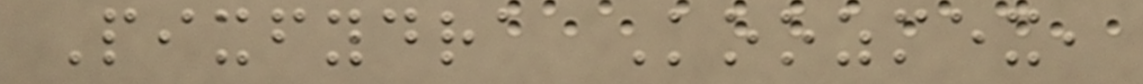Pixfydra Koozmex,
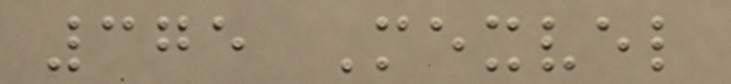375 Mexvel
